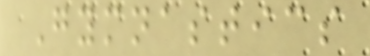Gymnastics
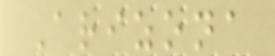Arizona
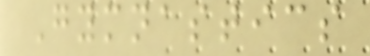Gymnastics
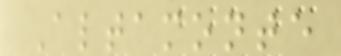Altamonte
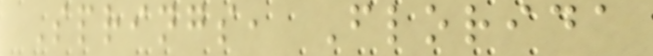Springs, Florida
